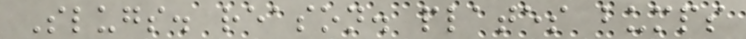Slugs. reason. plates bumps
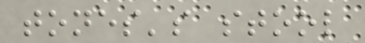tones's stool
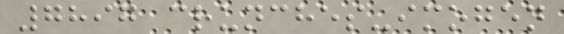7897 crunches-imogen
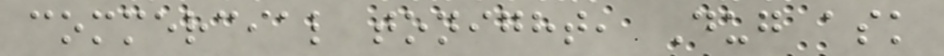commercial tonight, Dug ask
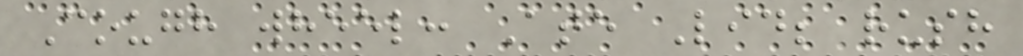Cough wheel: Ate Lid; rush
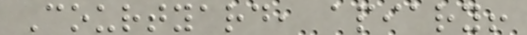Courtyard, apiary!
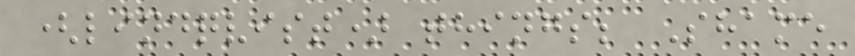(lindqvist) things; Shame
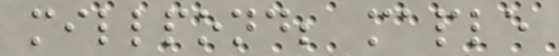millpond; maple
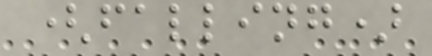(falling)
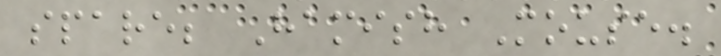spare; Hamish Mouse.
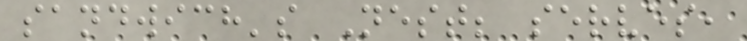sandwich's Nest; serves,
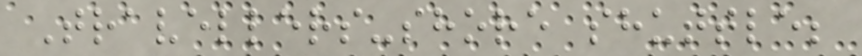Travellers-shore shuttle;
